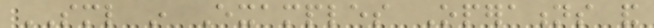SML in Examples Operations and
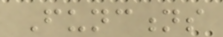Functions
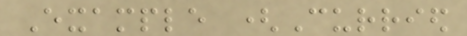Example (Curried
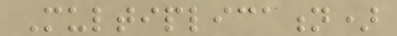Multiplication)
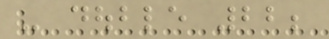- double 22;
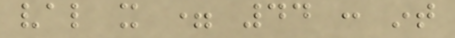val it = 44 : int
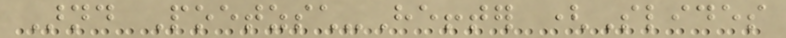Arnd Poetzsch-Heffter (Slides
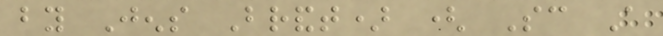by Jens Brandt) ( Sc A
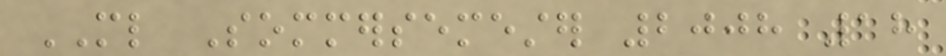ML Sommersemester 2008 18
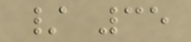/ 35
